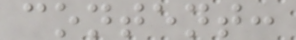content:
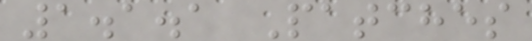1.1.1 Patches
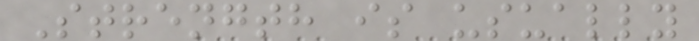Strength is usually
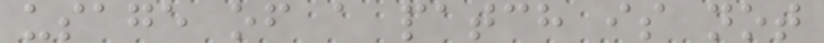usage of a patch is not
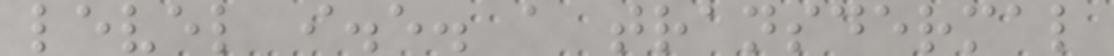level i.e. a transdermal
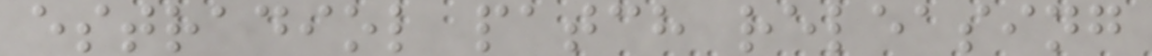estradiol patch releasing
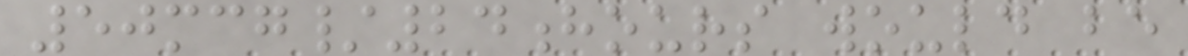50mcg/24hours would be
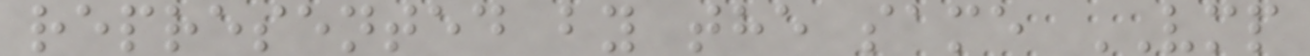represented by the same VMP
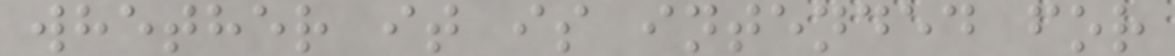whether it is intended for
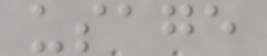usage
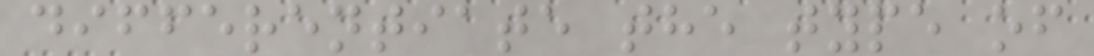differentiate the type of
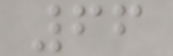66
